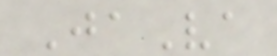JaVa
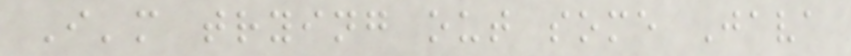I'm trying out some Java
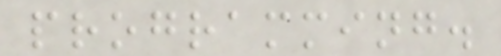programming.
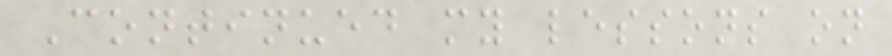Continued my lessons on
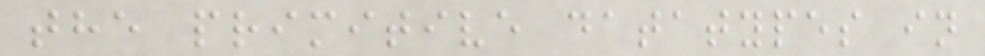the primitive datatypes in
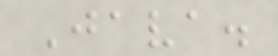Java.
